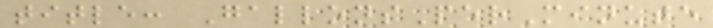title: GallonsPerMinute
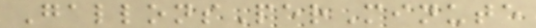GallonsPerMinute
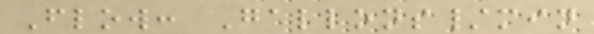Flow: Gallons/min
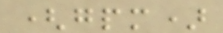(gpm)
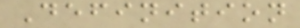Definition
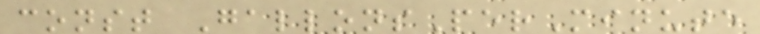const GallonsPerMinute
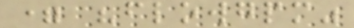= "flowgpm"
